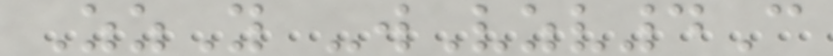ZzY -wVzv4C
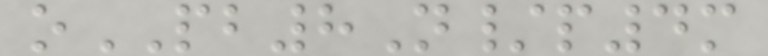oPB8N/p4m
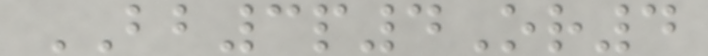BB3p4Or4
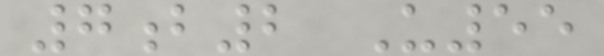7b2 U55
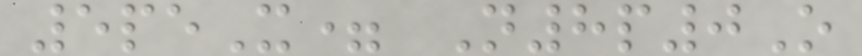5peX= N8p0O
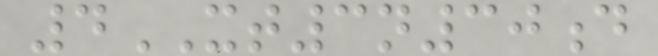4XT3n30d
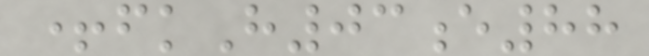+fkH03e88
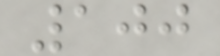100
